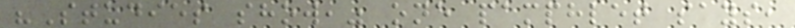"Studies show," one pamphlet says,
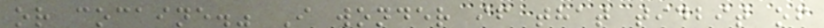or cocaine." I wonder if that tidbit of
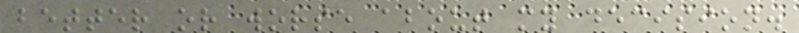better or worse about my decision.
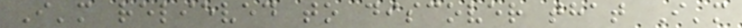I'm relieved to discover that I'm
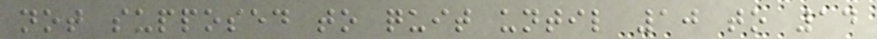not supposed to quit until 10 to 14
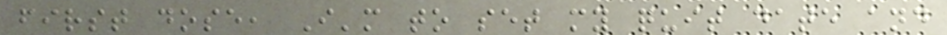first dose, I'm to set my quit date and
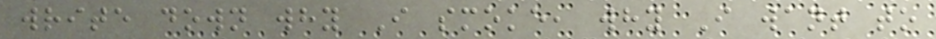write down why I smoke, why I want to
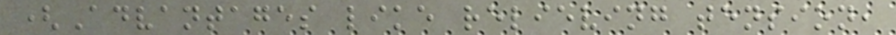(Advantages like relieving tension,
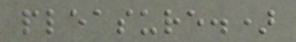pleasure.)
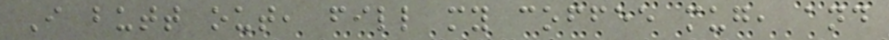I butt out, fill my coffee mug, and
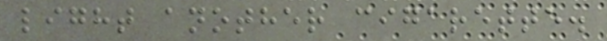light another cigarette.
